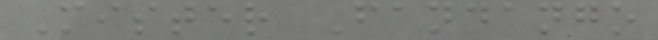Mister Fandango
